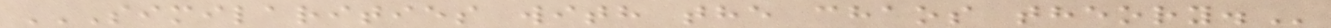SIMILARITIES WITH THE CHAOS THEORY.
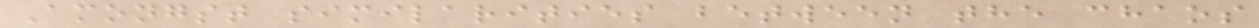Amongst similarities between the chaos
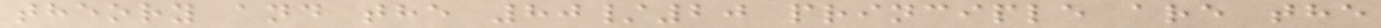theory and the 80/20 principle are the
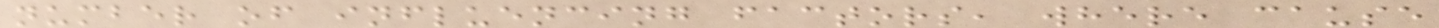number of influencing factors, where cause
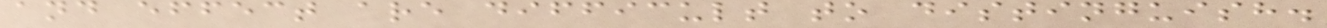and effect are difficult to distinguish.
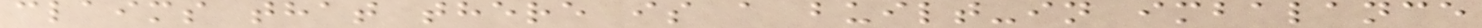claims that there is a built-in imbalance
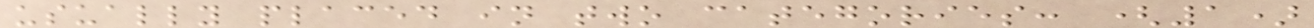usually placed in two categories: (1)
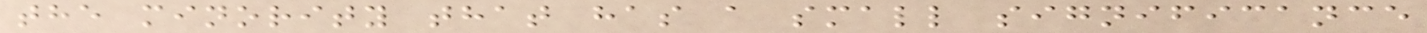the minority that has a small significance
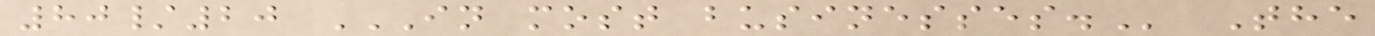80/20 IN MOST BUSINESSES. The
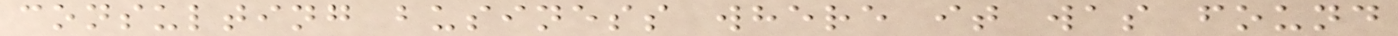consulting business where it was found
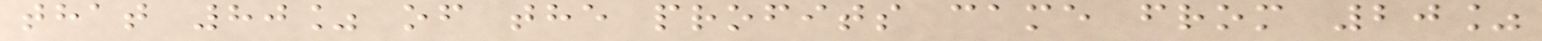that 80% of the profits came from 20%
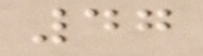47
